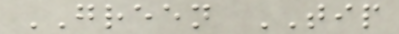GREEN TIP
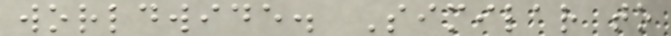worldwide. Similar to
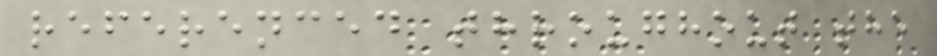referenced throughout the
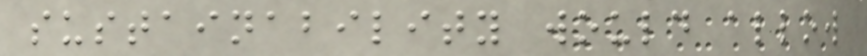sustainability would allow
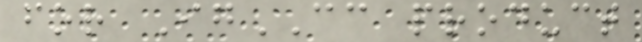for IgCC product
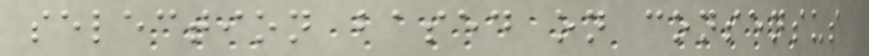selection based on consensus
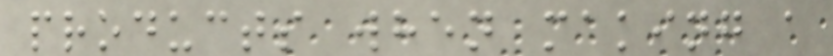products when making a
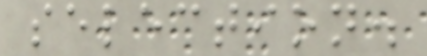selection.
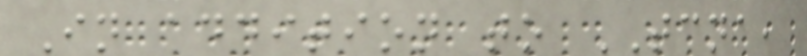In addition to TCNA,
